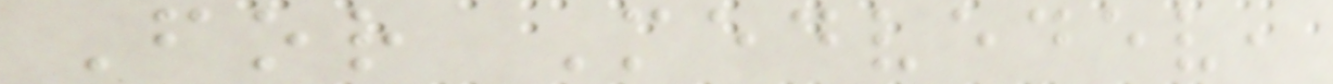For Medvedev,
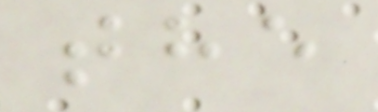the
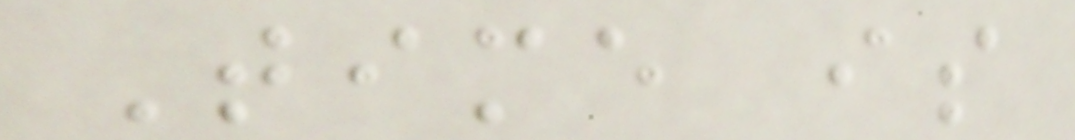Time is
